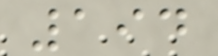194
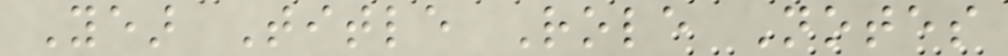Year Title Role Notes
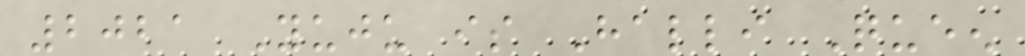2021 Yuju is Halli Queen
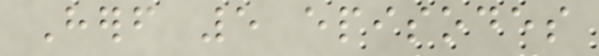Herself 5 episodes
